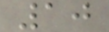10
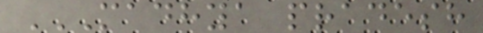MADHYA PRADESH
